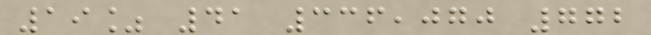19% 41 336,070 772
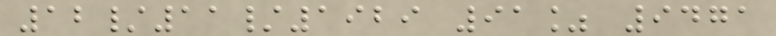12/11/1929 91% 9471
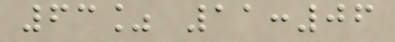63% 11:06
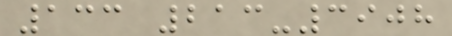133 213-3908
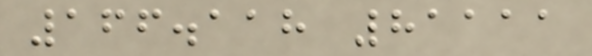166.118 81111
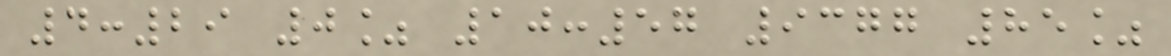4:29 0% 10:57 9377 85%
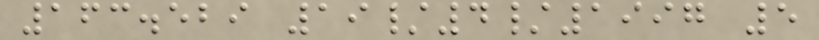163.529 19/4/1997 5
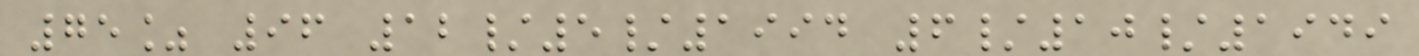75% 96 12/5/1994 6/10/1949
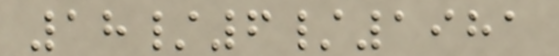18/6/1981
